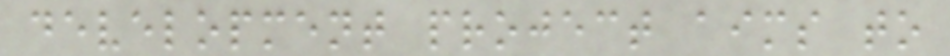development project aims to
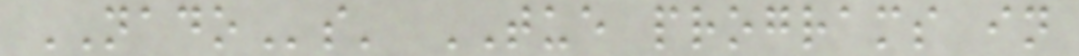NADOs' TUE programs in
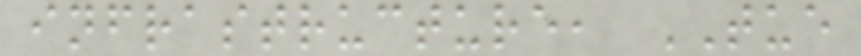infrastructure, TUE
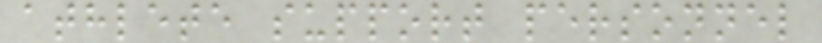athlete support personnel
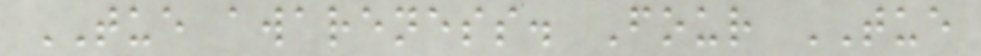TUE awareness. Four TUE
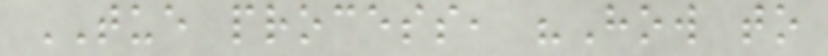TUE process, "How to
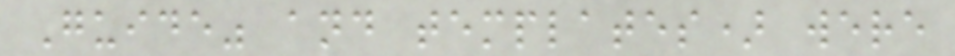Guide" and templates) were
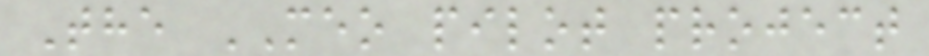The MEO pilot project
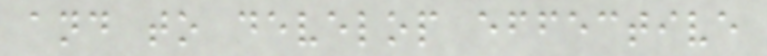and to develop effective
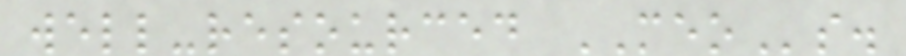well-resourced MEOs.
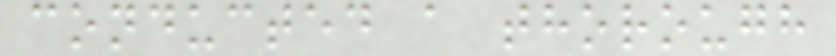conducted a thorough
